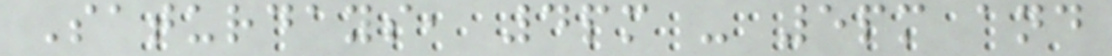Saturdays, 4pm - 5pm and
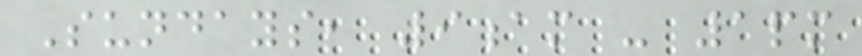Sundays, 9am - 1pm
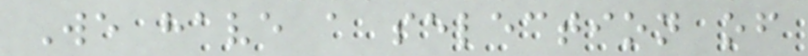We have a selection of
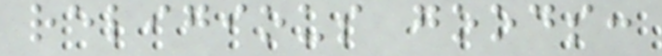religious goods:
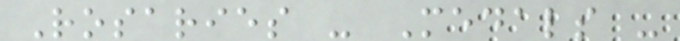Rosaries - Medals -
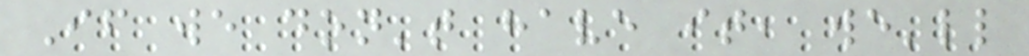If we don't have it, we'll
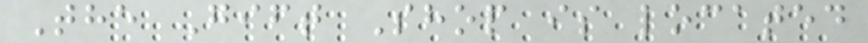The Gift Shop is located
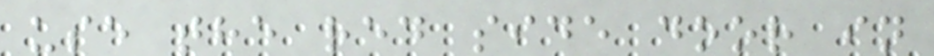use the red side door in
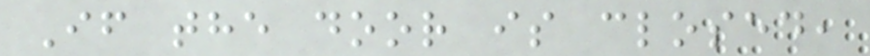If the door is closed,
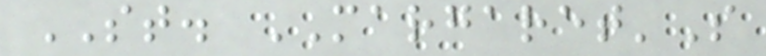ST. MARGARET'S
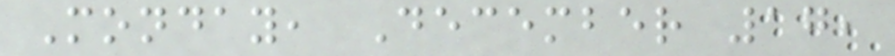Monday, December 17,
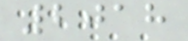2018
